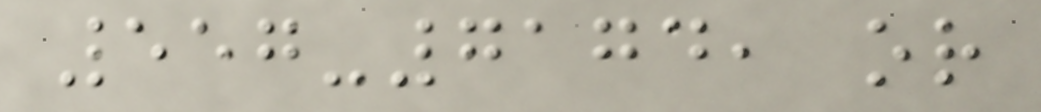557-7174, or
